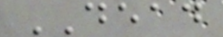DEAD
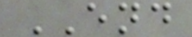END
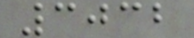3032
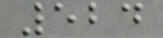524
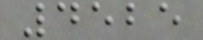4525
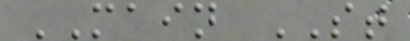MAIN ST
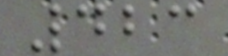423
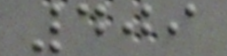409
